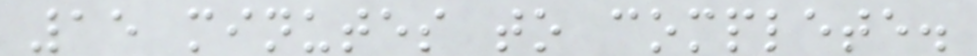15 minutes to complete.
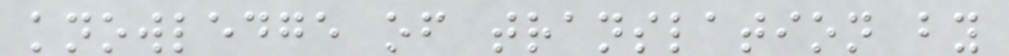knowledge of translation by
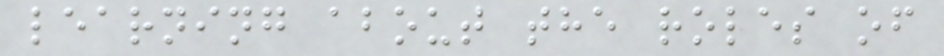learning about the roles of
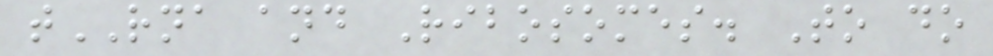tRNA and Ribosomes. To do
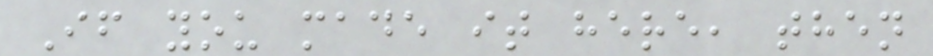If you made it here, then
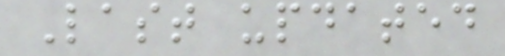Last updated
